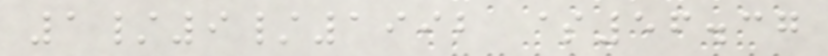1/9/1992 $56.37
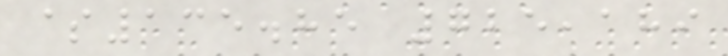$135.85 725,189
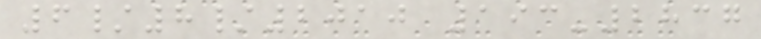6/8/2010 193-2837
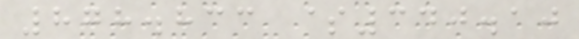878.833 $340.10
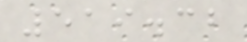519.32
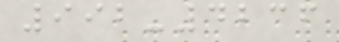992-4236
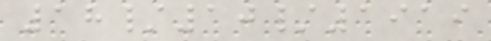18/10/1919
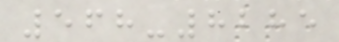568-8285
